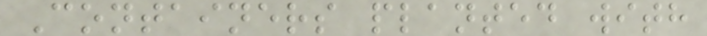Containers planted with
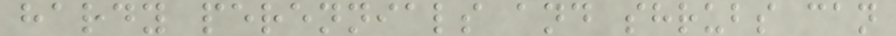hardy perennials and shrubs can
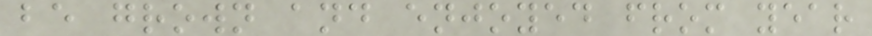be grown and enjoyed from year
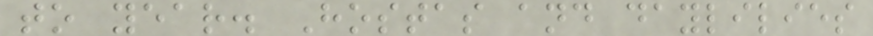to year. Hostas and daylilies
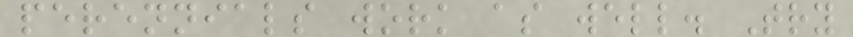perennials work as well. Try
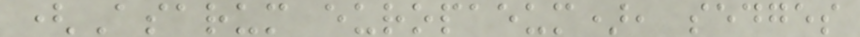(Asarum europaeum), sedges
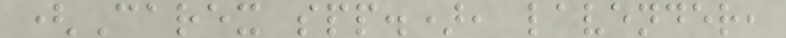(Carex spp.), lavender,
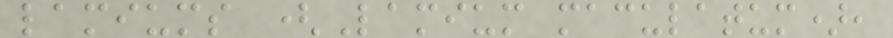lamiums (Lamium maculatum),
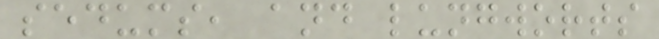sedums, and lungworts
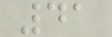41
